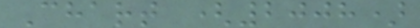Chart (2008)
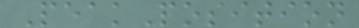PeakPosition
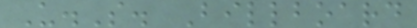U.S. Billboard
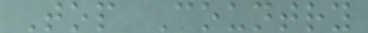Top Country
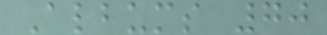Albums 70
